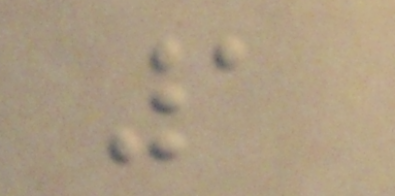1
